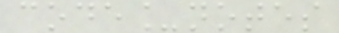code_notes
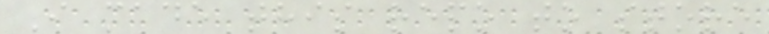I made this repo to store
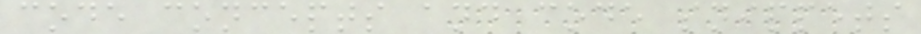code concepts and code snippets
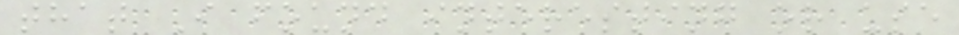that I found interesting or use
